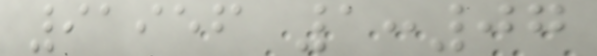91956 1:07
